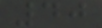40
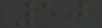50
